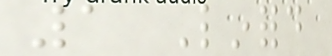1 Linford
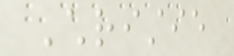Christie
